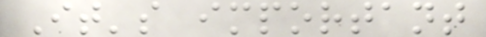It's important
